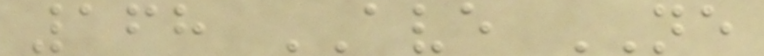168 AVE NE
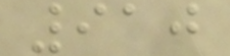910
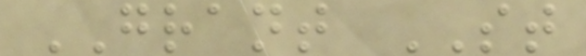GRANT ST
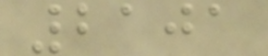2101
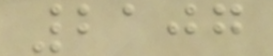2107
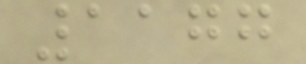1177
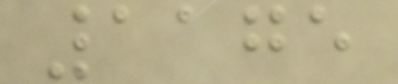1175
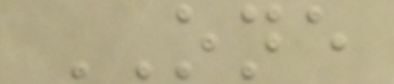ONE
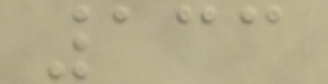133
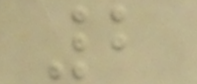2
